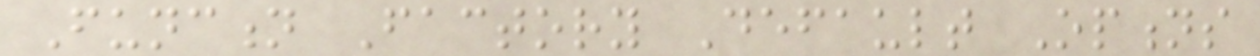Function Factory Default Options
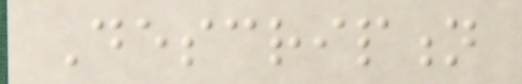Description
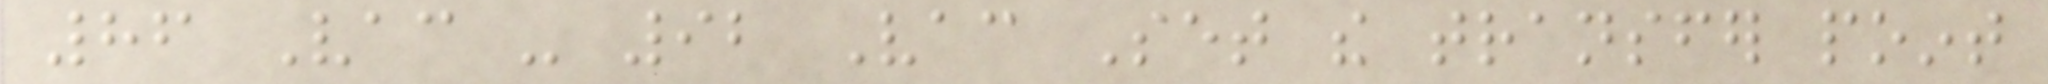86 Vac - 92 Vac Set the transfer point
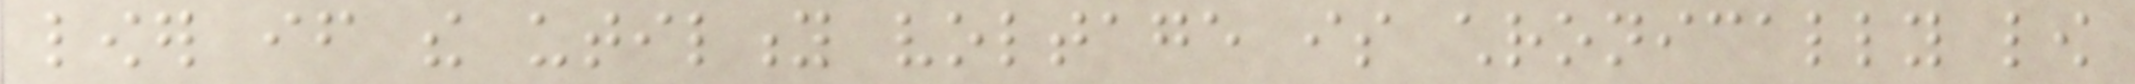lower if the utility voltage is chronically low
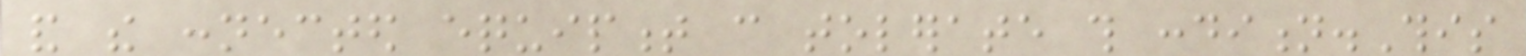and the connected equipment can tolerate this condition.This
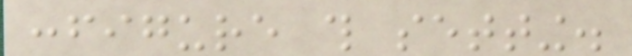configure this setting.
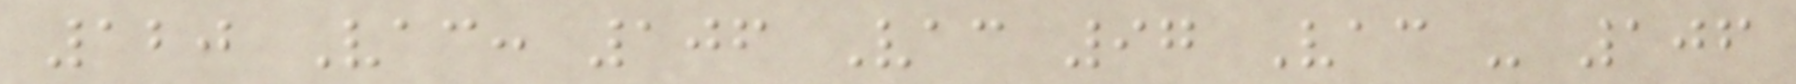120 Vac: 106 Vac 97 Vac - 106
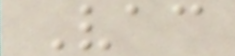Vac
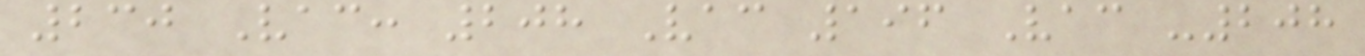230 Vac: 208 Vac 196 Vac -208
